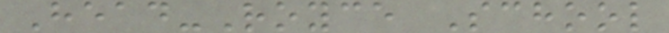Head-Royce School
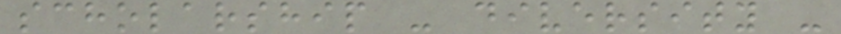scholarship - diversity -
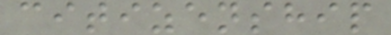citizenship
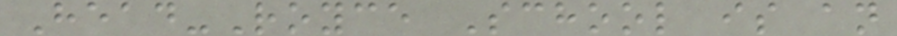Head-Royce School is an
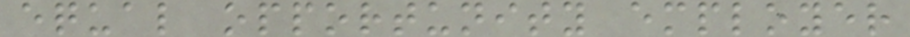equal opportunity employer
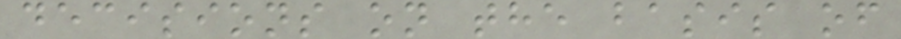decisions on the basis of
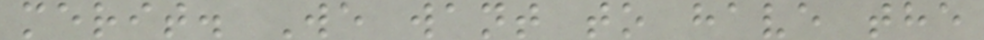merit. We want to have the
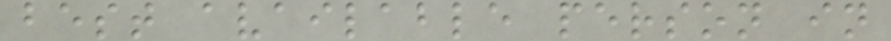best available person in
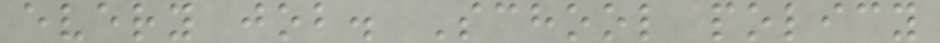every job. School policy
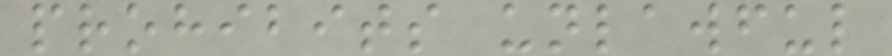prohibits unlawful
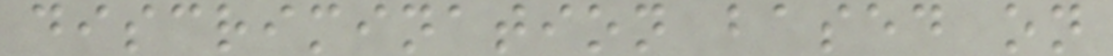discrimination based on
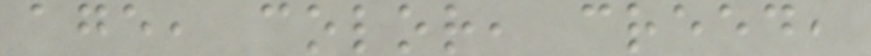age, color, creed,
